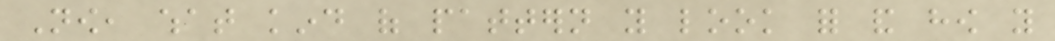Now, what kind of pattern you look for and how you
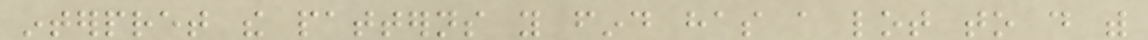interpret the patterns you find has a lot to do with
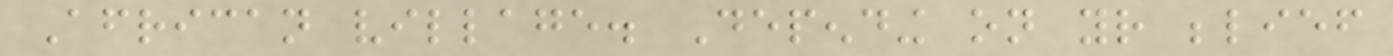African village. Depending on your belief
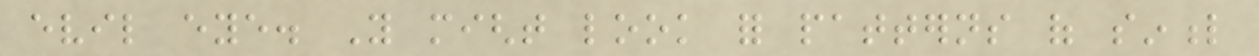evil eye. You might look for patterns of sinful
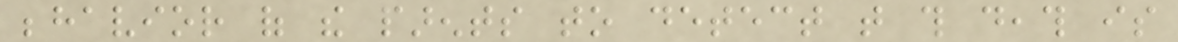behavior of the parents to detect that this death is
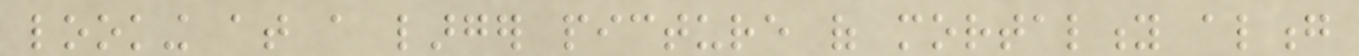looking at a larger picture of mortality along
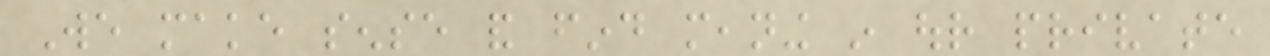We make sense and find meaning in our private
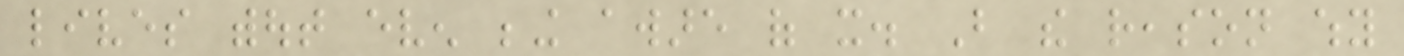lives without even being aware of it. But the reason why
